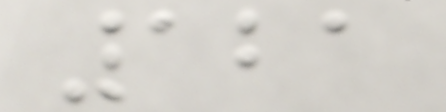121
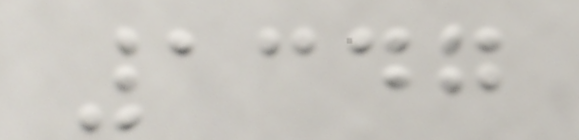1347
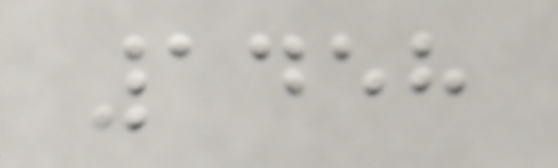1458
